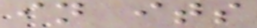in its
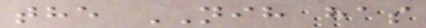the NIH has
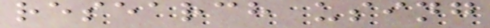research using
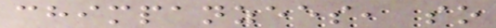chimpanzees, so
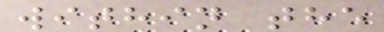within the
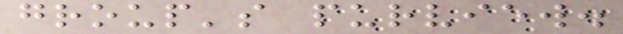group's purview.
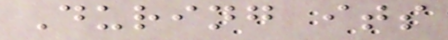During its
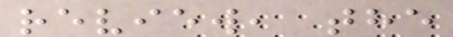review, the
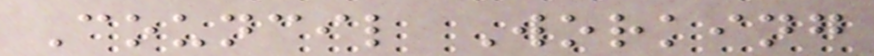Council Working
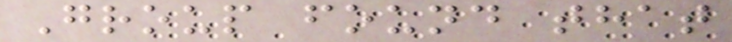Group found that
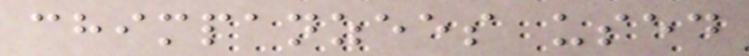chimpanzees used
